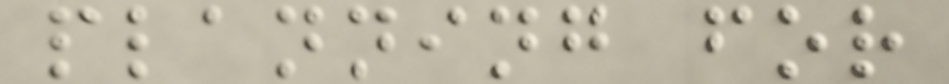planning for
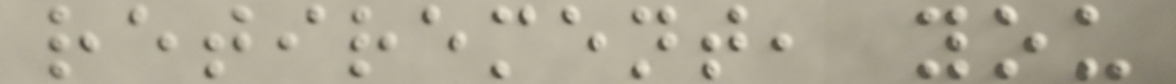retirement, you
